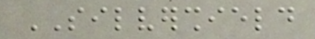SILVERSHIELD
